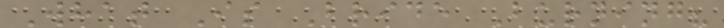What Is Bride Burning?
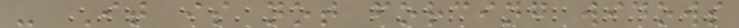- It is not forcing widows
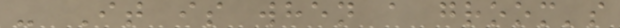- It is when a groom's
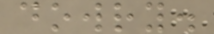dowry.
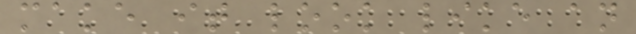make it look like an
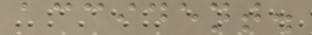accident.
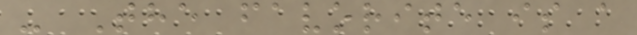- The favorite is a
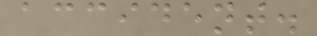accident.
